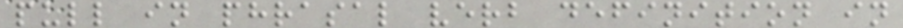pull in phrasal verb definition in
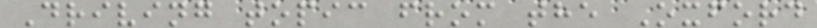Driving topic from the Oxford
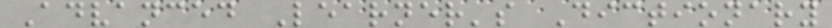Advanced Learner's Dictionary
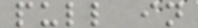pull in
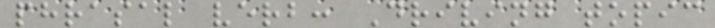phrasal verb: Driving topic
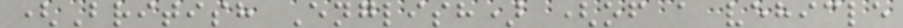(British English) (of a vehicle
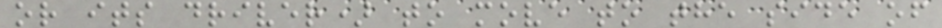or its driver) to move to the side of
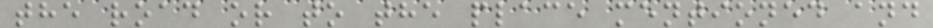the road or to the place mentioned and
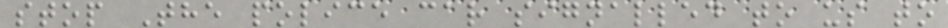stop The police car signalled to us to
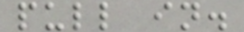pull in.
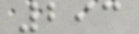293
